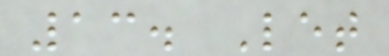13. Let
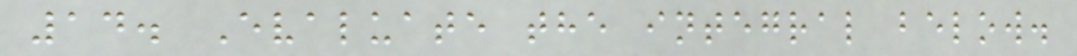14. Evaluate the integral below.
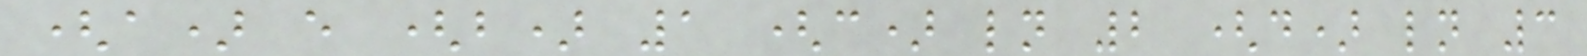(a) e (b) 1 (c) ln 2 (d) ln 3
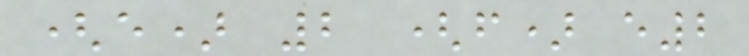(e) 2 (f) e2
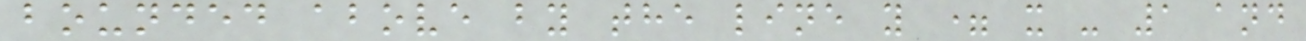bounded above by the line y = x - 1 and
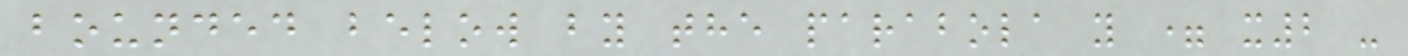bounded below by the parabola y = x2 -
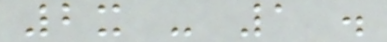2x - 1 .
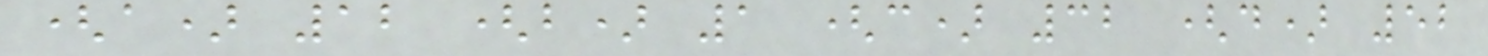(a) 12 (b) 1 (c) 32 (d) 52
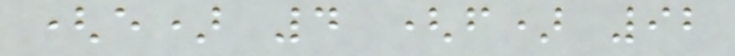(e) 4 (f) 92
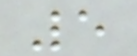5
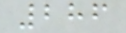286
